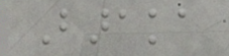Baraka
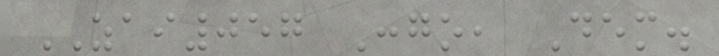ZAI057 Congo, Dem.
